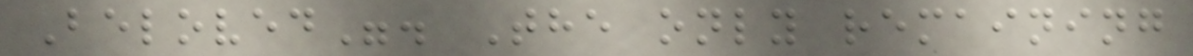Beloved". The only remaining
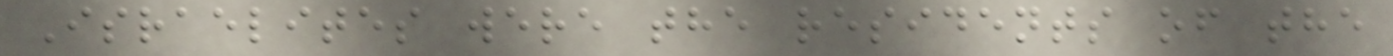Israelites were the residents of the
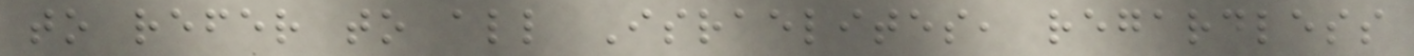to refer to all Israelites, regardless
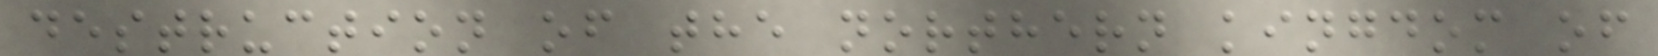destruction of the northern kingdom of
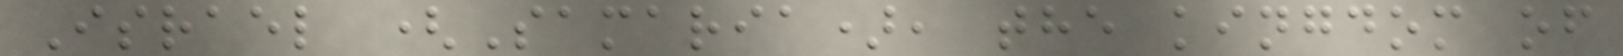Israel (Samaria), the kingdom of
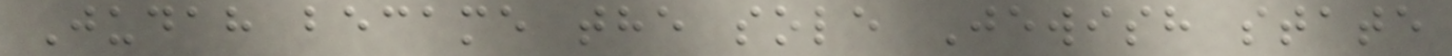Judah became the sole Jewish state
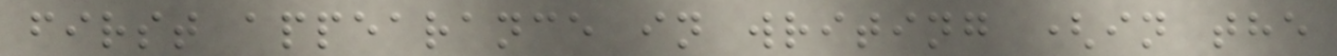first appearance in writing (in the
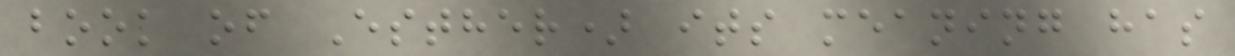book of Esther) its meaning has
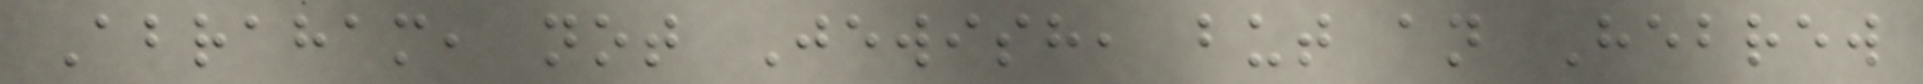Abraham, not Jewish, but an Hebrew
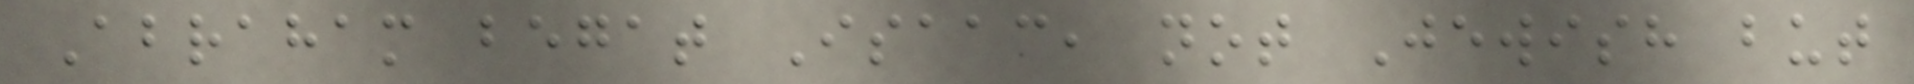Abraham begat Isaac, not Jewish but
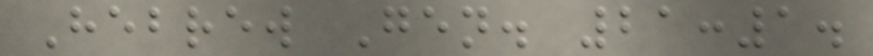Hebrew Gen. 21:1.
